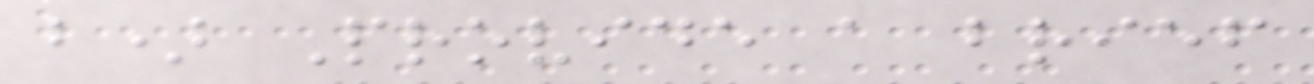b) Provide a brief
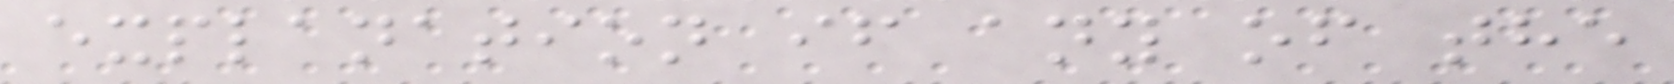explanation if any of the
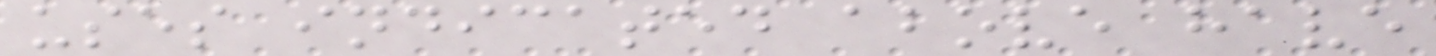uses indicated above have
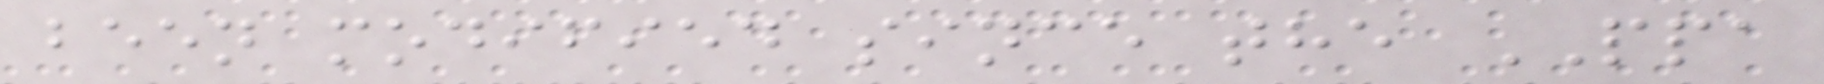been modified since the PPA
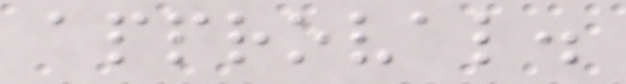approval.
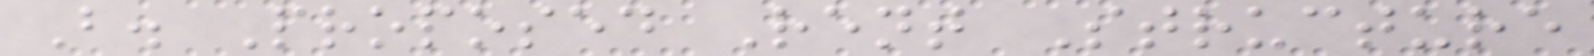B. Proposed Rent Structure
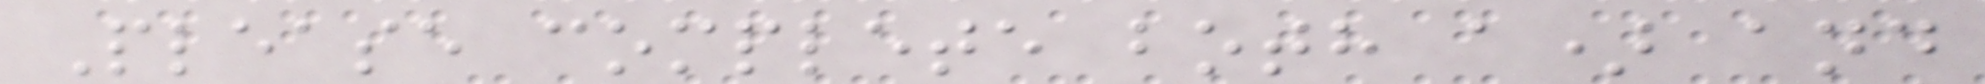Please complete both a) and
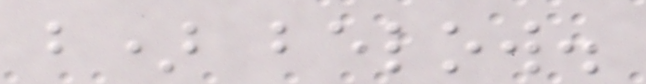b) below.
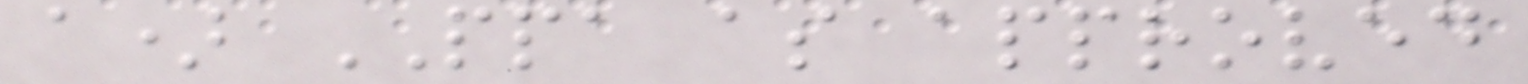a) PPA as approved
